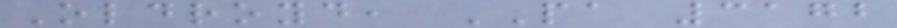Oldroyd, PA 3172
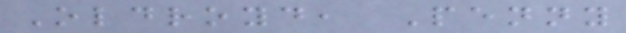Oldroyd, Penny
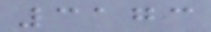3173
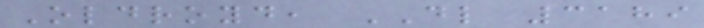Oldroyd, DL 3189
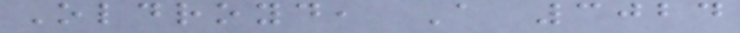Oldroyd, A 3024
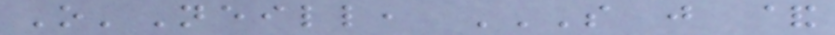O'Neill, S J &
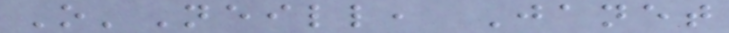O'Neill, Janet
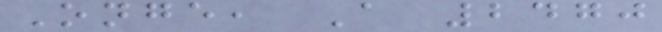Onge, A 2470
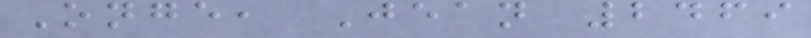Onge, Jean 2469
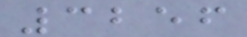3256
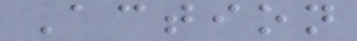Action
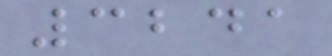3241
